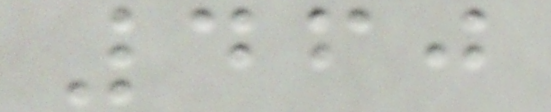460
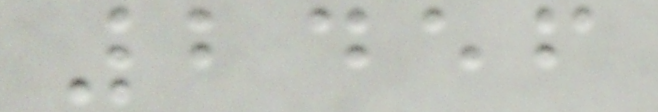2456
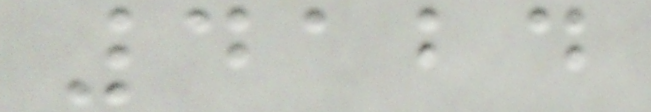4124
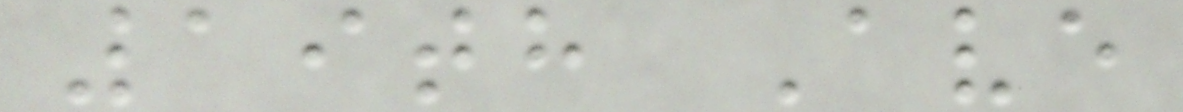19th Ave
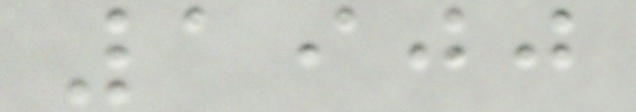1900
